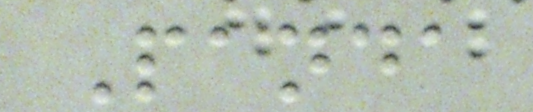Panda
